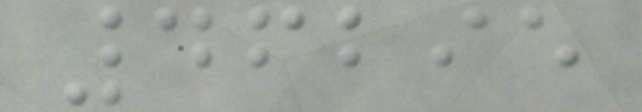46295
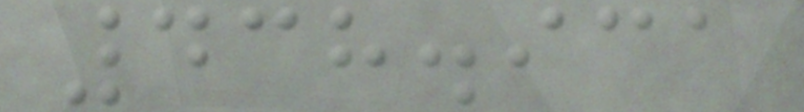438.931
